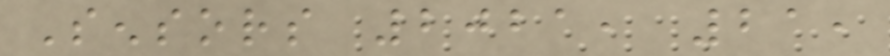Sensors 2021, 21,
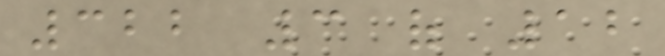322 3 of 12
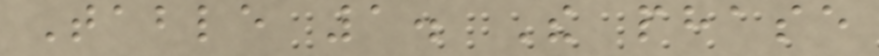Table 1. The phase
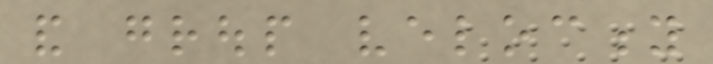and group velocity
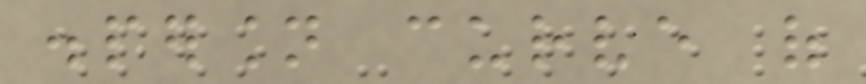dispersion curve of
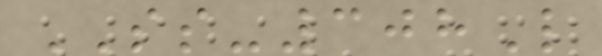SS-308L
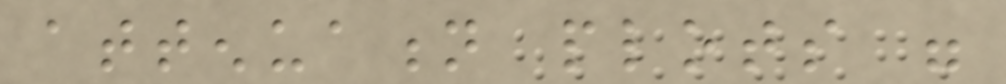attenuation plots were
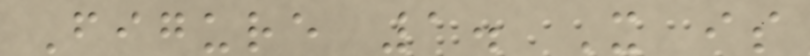Figure 1. It is
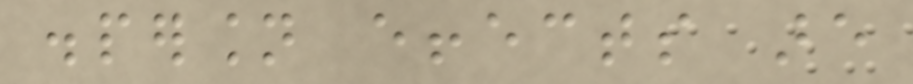dispersion effects are
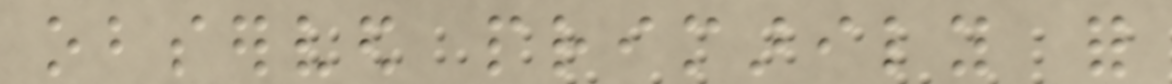observed primarily for
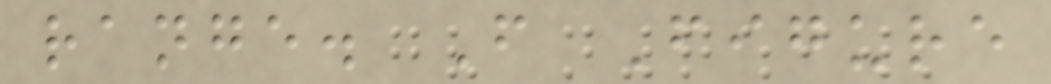range. From Figure
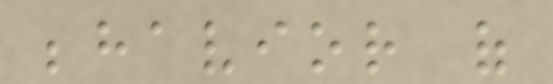behavior of
